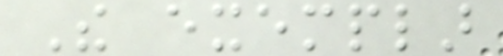The exemplar
